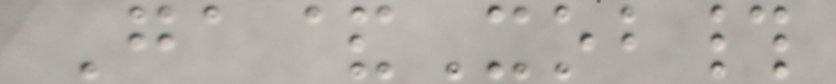Ga&Xob#
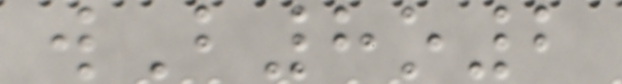wB8o2
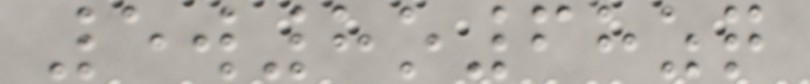5w8o68zq
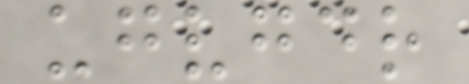ugvgdr
